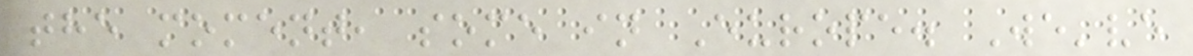the moment, some in Europe. We've
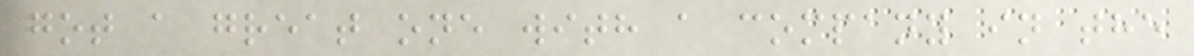got a great one with a company in the
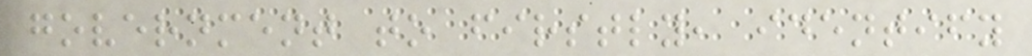government to firstly, identify
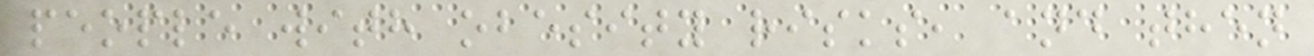people with obesity risks, and then
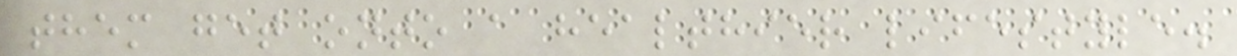them get onto a healthier lifestyle.
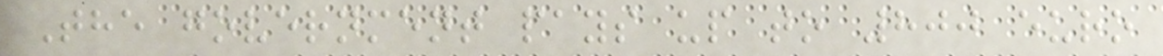The government pays up to 800 euro
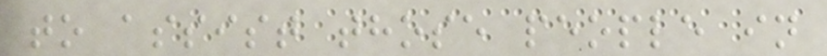to assist those people in
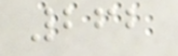262
